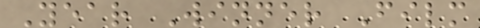Year Winner Film
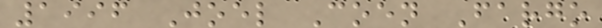1996 Joel Coen Fargo
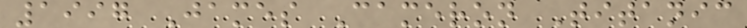1997 James Cameron Titanic
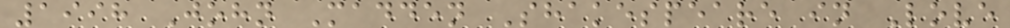1998 John Madden Shakespeare in Love
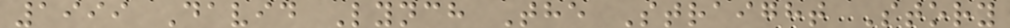1999 David Lynch The Straight Story
